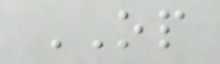OP
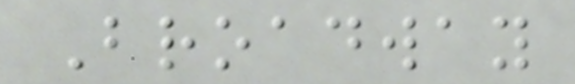Broadway
